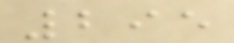295
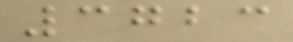3723
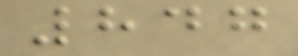847
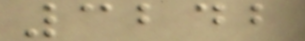3242
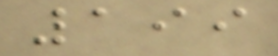199
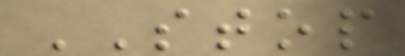STOP
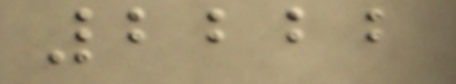2222
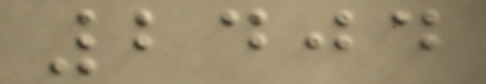2404
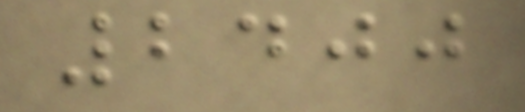2400
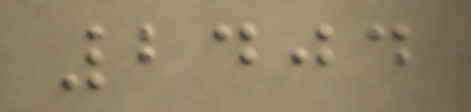2404
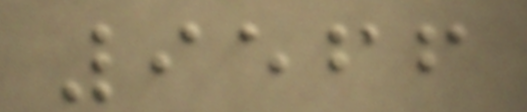9566
